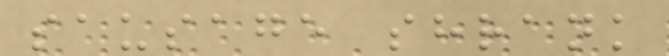sausage shrank
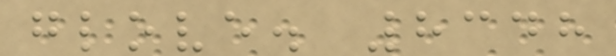glove. 8348
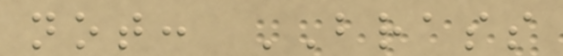not: BRASS
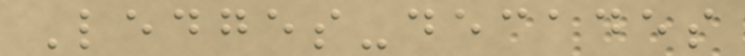Ledges-decades
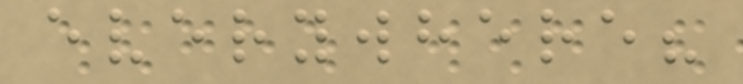everywhere?
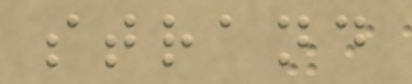strand
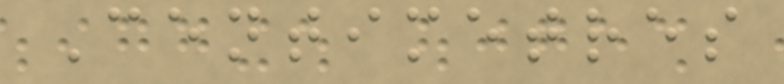Centimetres
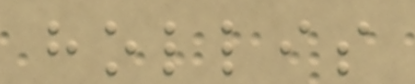hollis
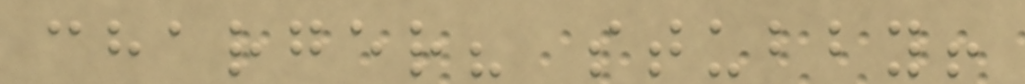charger? stubby!
